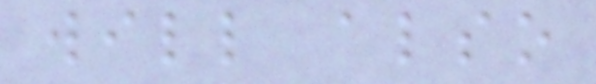will also
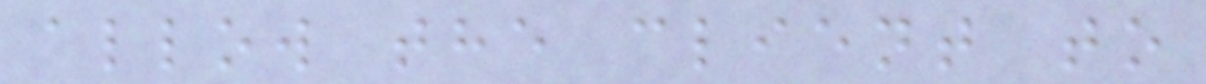allow the client to
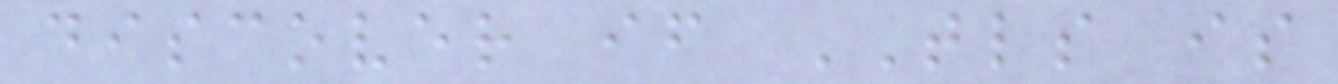discover if TLS is
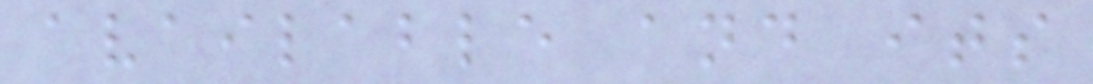available and its
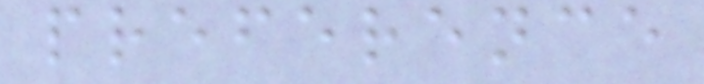preference
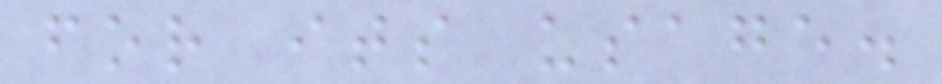for its usage.
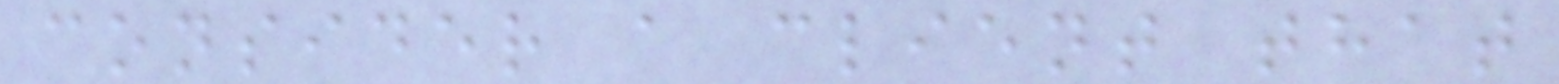consider a client that
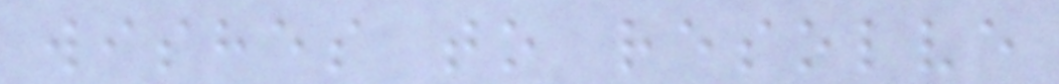wishes to resolve
